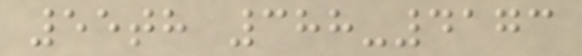55th 388-4173
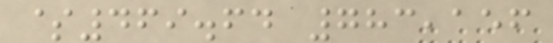$469.64 783,156
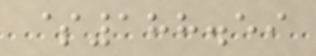$188.59
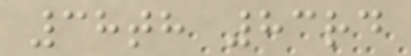38th 83rd
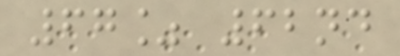67% 62nd
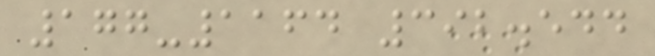177-1164 392.544
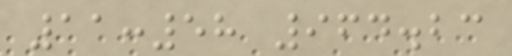11:58 964.23
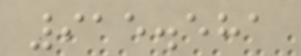915.581
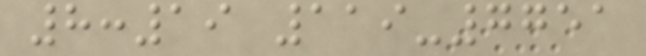8:19 119-7751
